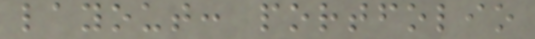layout: portfolio
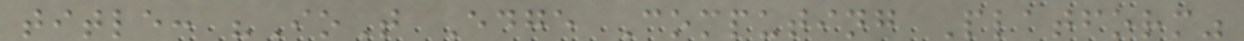title: "IoT Edge Computing Platform"
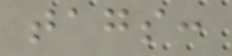tags:
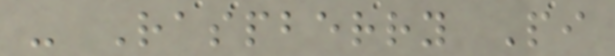- Raspberry Pi
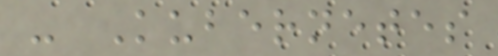- Kubernetes
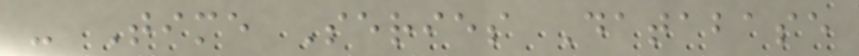- Time Series Database
